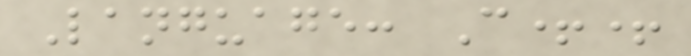Language: C++
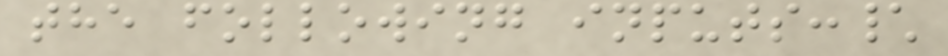the following inputs:\
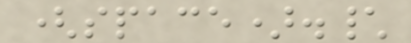(space).\
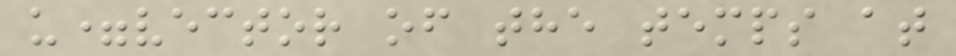u=vector of the temps at
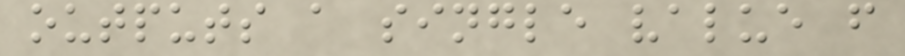outputs a single value f
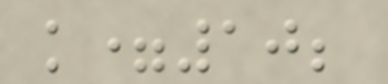k=10;
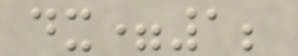dx=1;
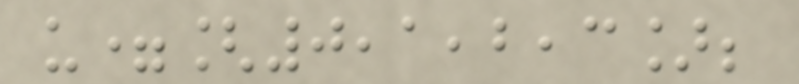u=[0,1,2,3];
